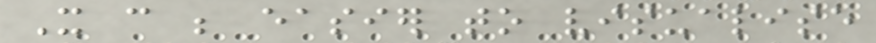It can be easier to visualise
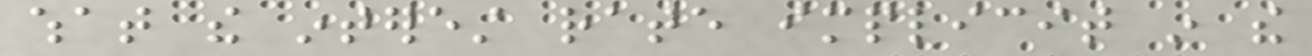what the interest rate implicit in the
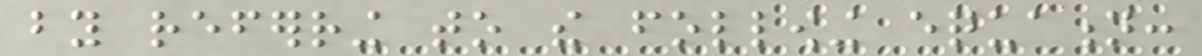by referring to the following equation:
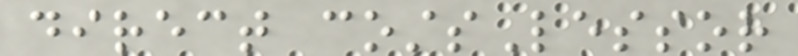direct costsLessor
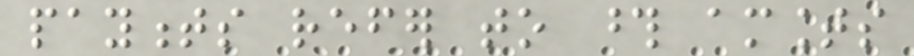payments refer to those amounts
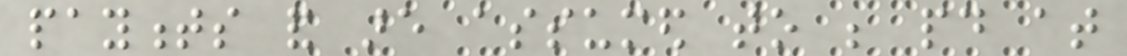payments and are assumed to be paid at
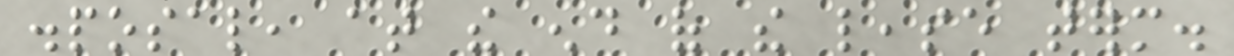disposal, at the end of the lease term.
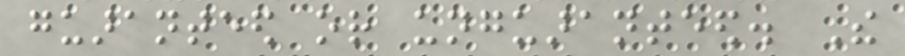guaranteed or unguaranteed. The
